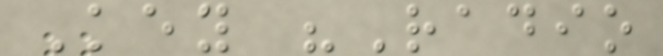Key "Radio
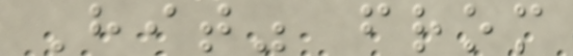Hit" from
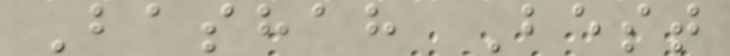Bashah Best
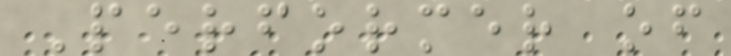Performer of
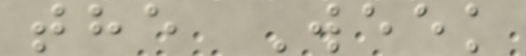the Week
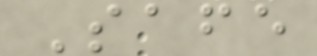Safe
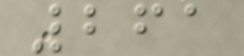261
